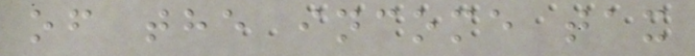of the income tax
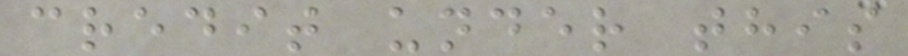credit under this
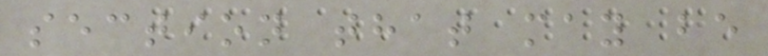section that may be
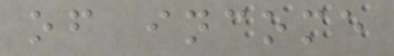of income
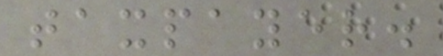taxpayer.
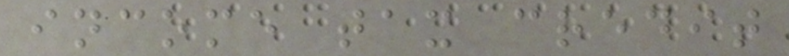income tax credit
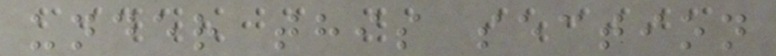under this section
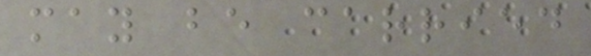may be carried
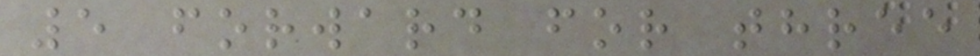5 forward for three
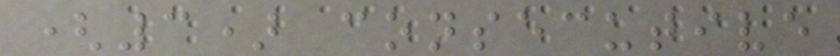(3) consecutive
